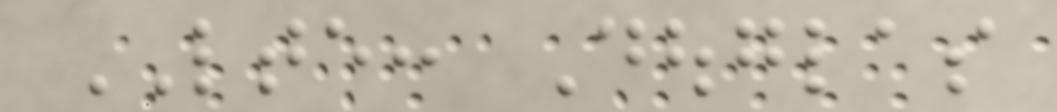LTE: Douglas
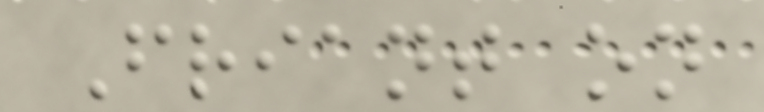Friant on
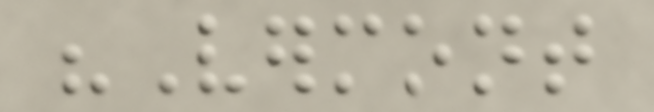"Vermont
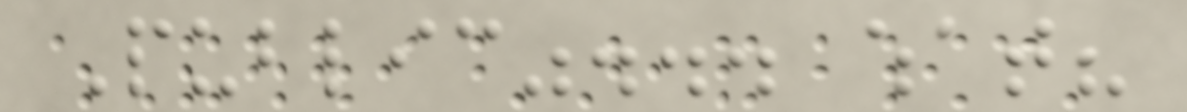Public"... what?
